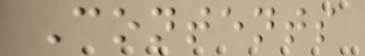Contents
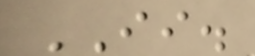II.
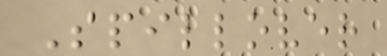Spillover
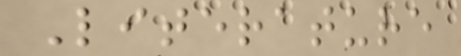Literature
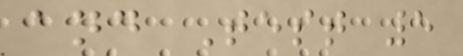and Test 5
